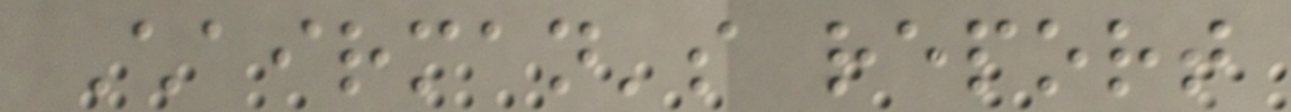Chairman's report
